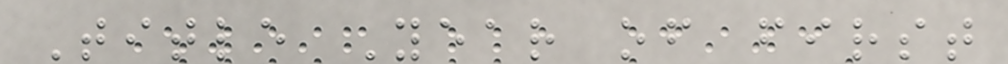Title Year of first
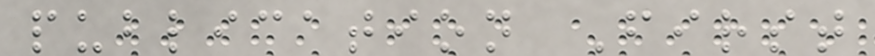publication First
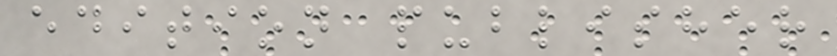edition publisher
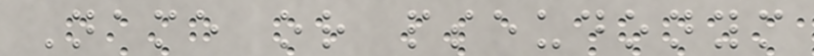Name or pseudonym
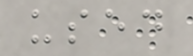used
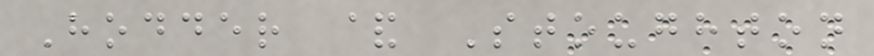Hodder & Stoughton
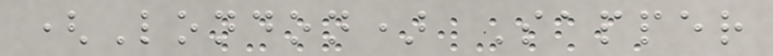(London) Sapper
